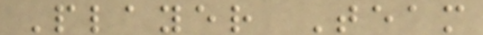Player Team
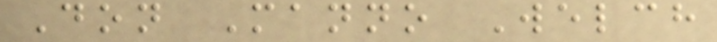Don Manno Welch
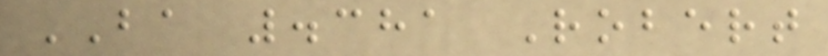BA .381 Robert
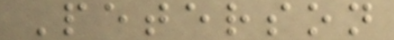Peterson
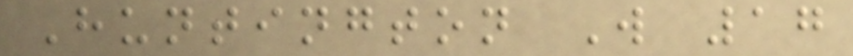Huntington W 17
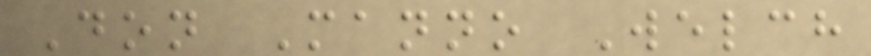Don Manno Welch
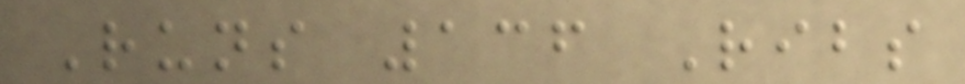Runs 136 Ribs
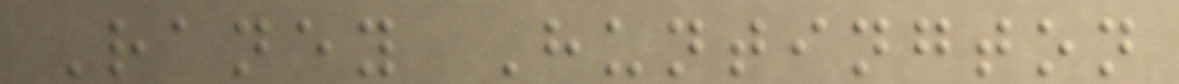Raney Huntington
